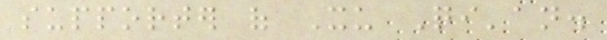supporter of Xu Qi'an.
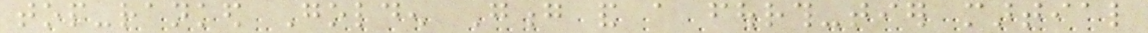top-ranked Golden Gong and a fourth-tier martial
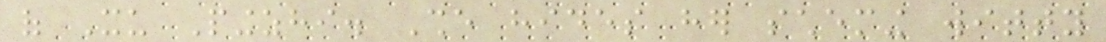of Xu Pingzhi. She hides her scheming witty
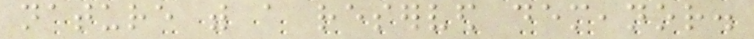nature with a reserved demeanor.
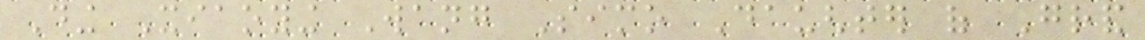Ding Xiaoying Wang Simo Daughter of Grand
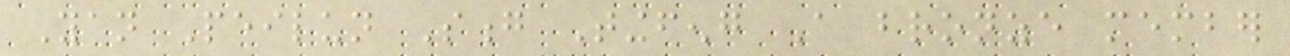Yan Peilun Song Tingfeng A bronze member
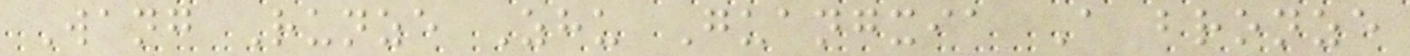Wang Runze Zhu Guangxia A bronze
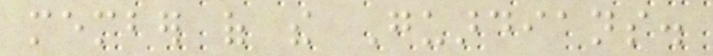member of the Guardians.
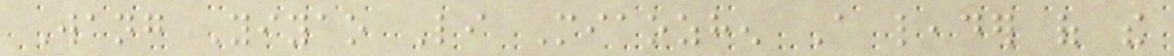Wang Yiyao Li Miaozhen A leader of the
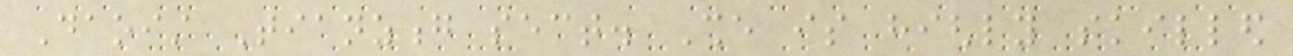Daoist Tianzong sect. She is highly skilled
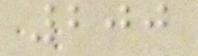200
